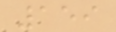159
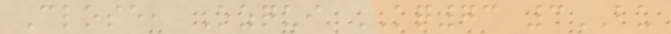Close, Ozqui KQ73 3BU
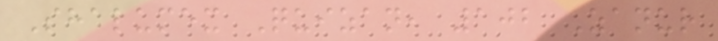Shalumex Quizan, 102 Zanur
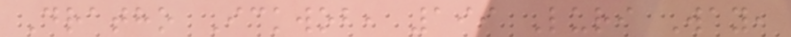Dratho Ickwob, 199 Luri Way,
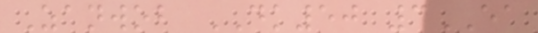Zanwob DK50 3EA
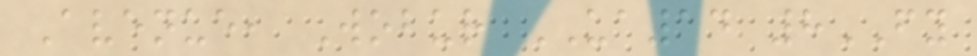Avenue, Wobur UA14 8FY
